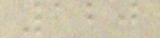120
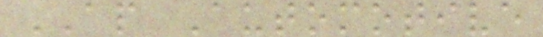AP Automotive
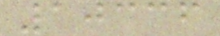10336
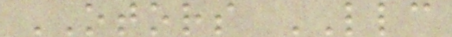OTORS LLC
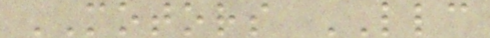MOTORS LLC
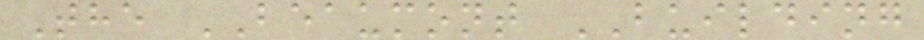The BEAUMONT BUILDING
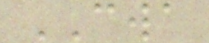CWA
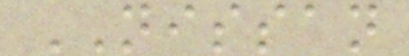NISSAN
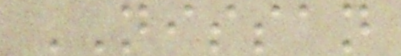NISSAN
